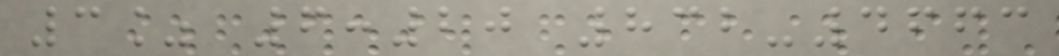3% 6:20 832-4663
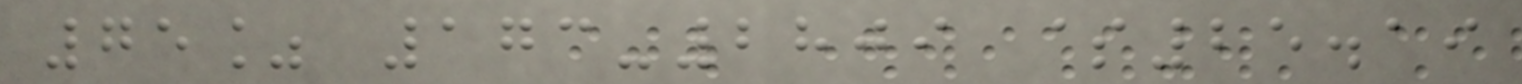75% 173-2809 $25.19
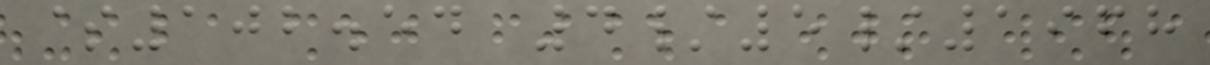$102.54 4/5/1968
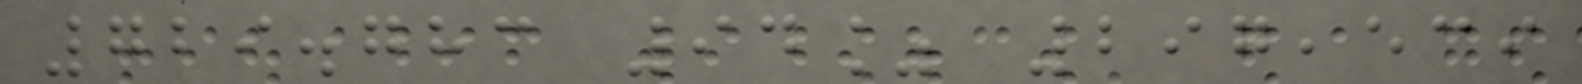729.783 94% 297,539
